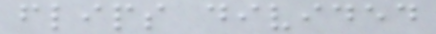flips divided
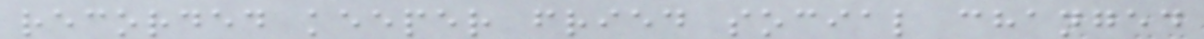recorded keeper fried social changed
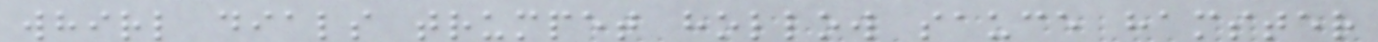whirl dials trumpet hollow sauce hamster
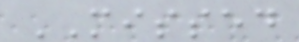MISSED
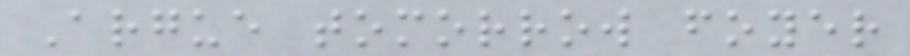Argue tomorrow foyer
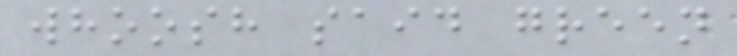whoosh said green
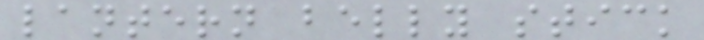lantern belly stick
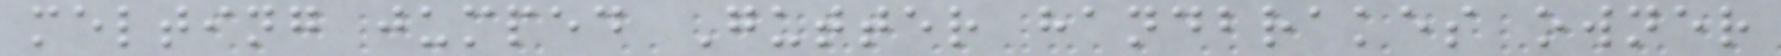melting jumped Gutter handbrakes owner
